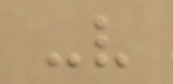-v
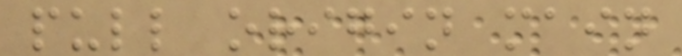pull origin main
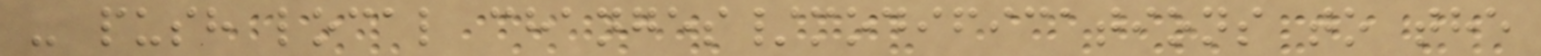- push local changes/modifications to the
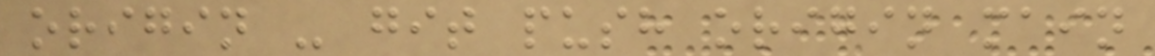origin - git push origin main
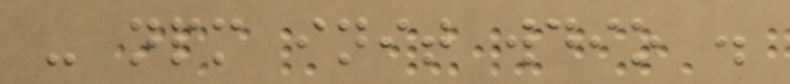- npm init wdio .
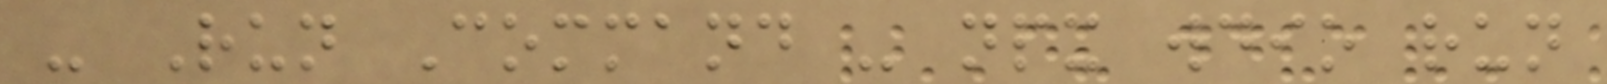- Run Command - npx wdio run
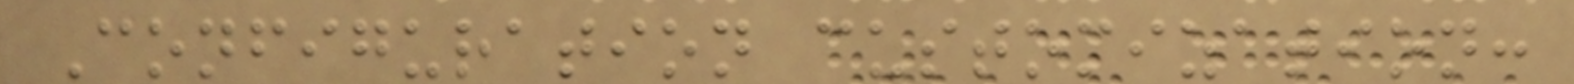Configuration customization:
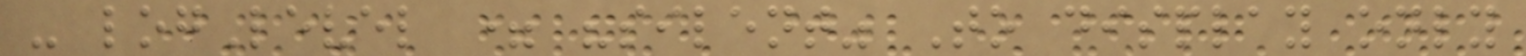- logLevel = "silent" To display only
